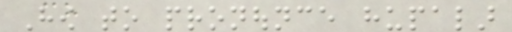How to pronounce hupalar
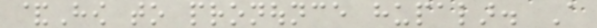&How to pronounce hupalar. A
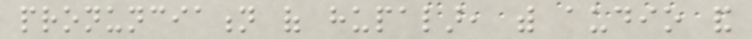pronunciation of hupalar, with audio and
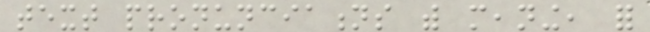text pronunciations with meaning, for
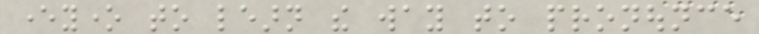everyone to learn the way to pronounce
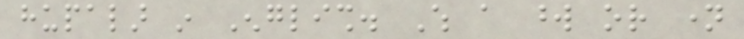hupalar in English. Which a word or name
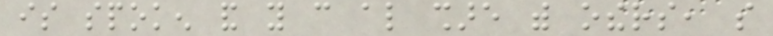is spoken and you can also share with others, so
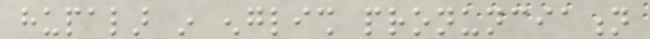hupalar in english pronunciation
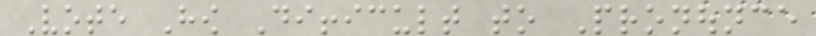Vote How Difficult to Pronounce
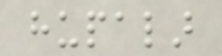hupalar
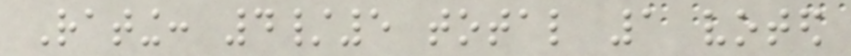Rating: 4/5 total 1 voted
